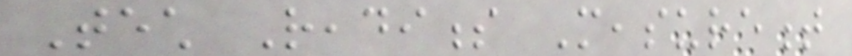Tech Readiness Measurement
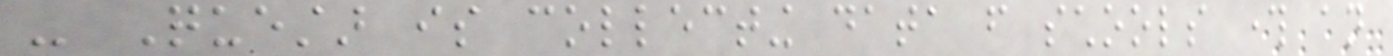- Questar is collecting data from schools through an
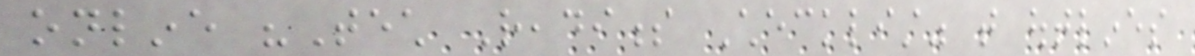online "Tech Readiness Checklist" that outlines
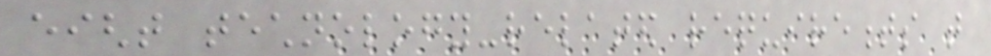eight technology-related requirements that
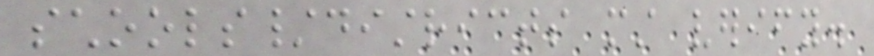schools/districts must verify.
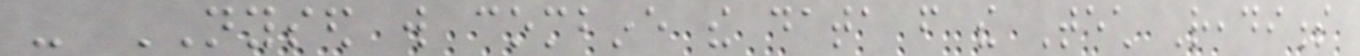- NYSED will combine the data from the Tech Readiness
